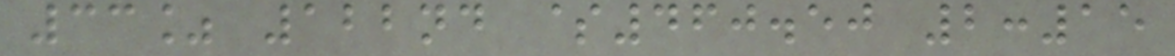33% 122nd $460.50 2:15
